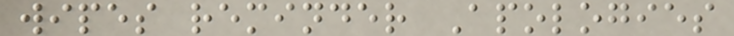wipes reminder Apologies
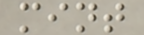mint
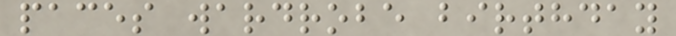paces wardrobe birthday
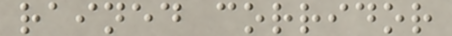rained corridor
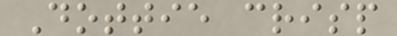Dottie crisp
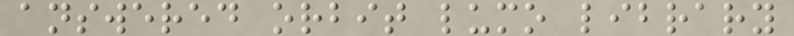answered orbit lumo library
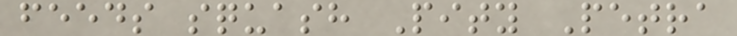feeds squash Pity Petra
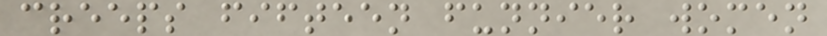creeps fifteen funnier women
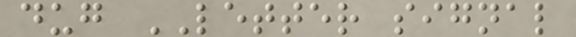dug LETTER signal
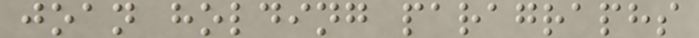joan holding paragraphs
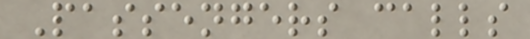Passengers calls
